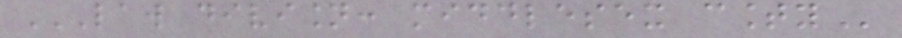LAW DIVISION: MIDDLESEX COUNTY
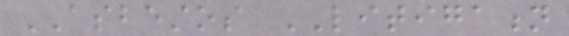ASBESTOS LITIGATION
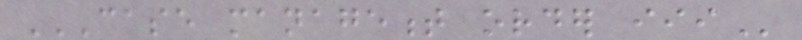CASE MANAGEMENT ORDER III
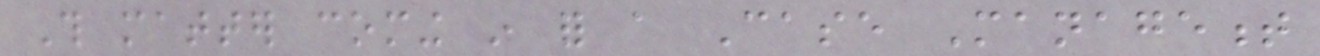This matter coming in for a Case Management
